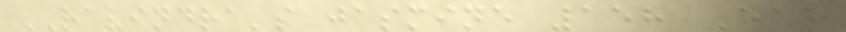RAVINDRA's jasmine 158 Ear
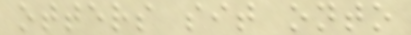otters sit onto
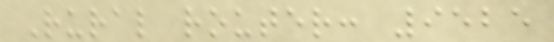Rural router: 9525
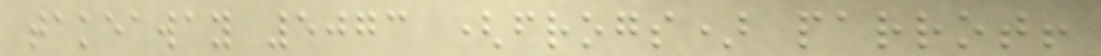takeaway 5073 (frogs) parrot!
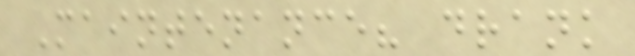Maintenance? drank
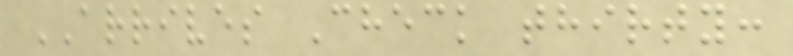ARRIVES Check thirty:
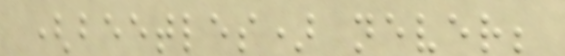(beetles) never;
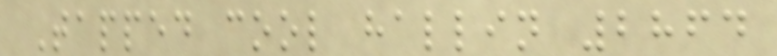Tapped cool hallin 2864
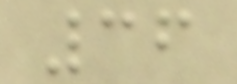36
